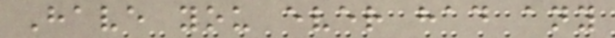Have you ever had any
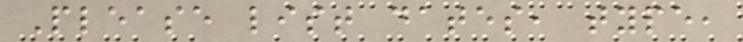Please list dates, type,
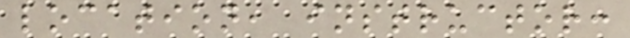location, instructor:
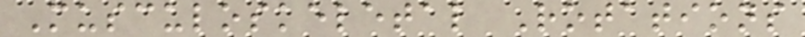Musculoskeletal Rotations
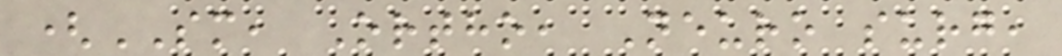(SM, Ortho, Neuro surg,
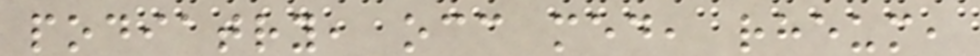podiatry, occ med, rheum,
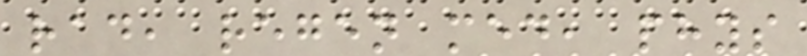rad, regen med, phys
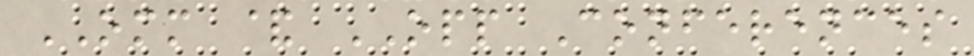OMM & OPP Conferences
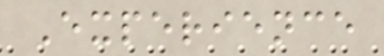Experience
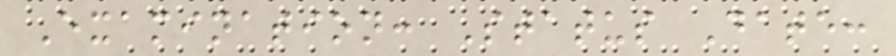Examination: Status Date:
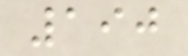190
